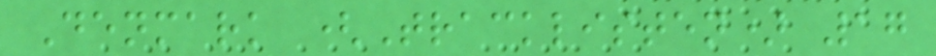Denmark (Tracklisten) 17
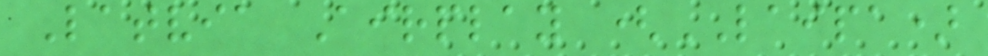Latvia Airplay (LAIPA)
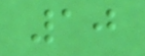10
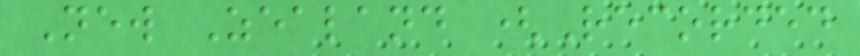New Zealand (Recorded
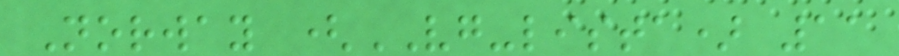Norway (VG-lista) 11
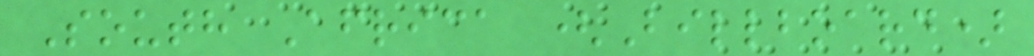South Africa (Billboard)
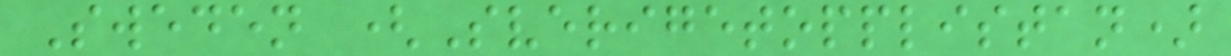Sweden (Sverigetopplistan)
